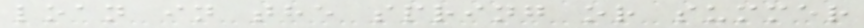loan in the spring or summer
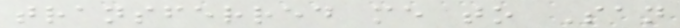transferred me to San
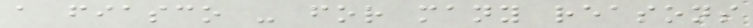a fiasco - for many reasons
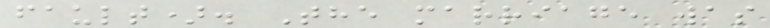fault). The marriage was
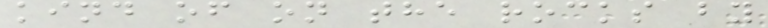kind of on the rocks by
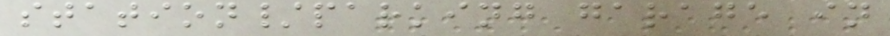station/parking garage in
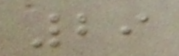29
